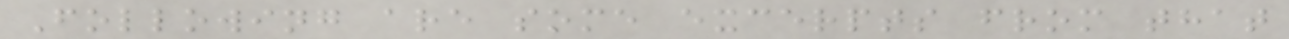Following are some excerpts from that
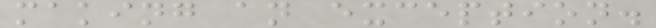making an exception.
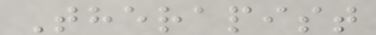Therapist
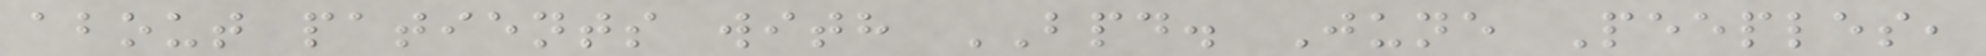about patients with BPD. June Peeples,
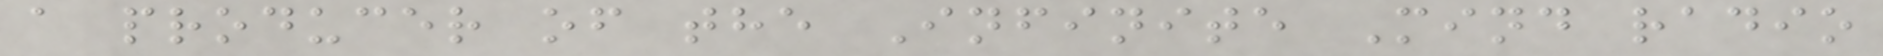a producer of the Infinite Mind radio
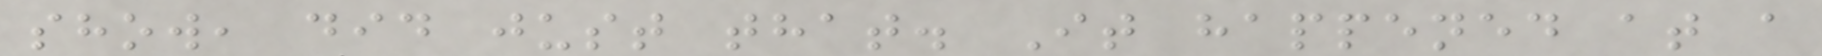show, did just that. It happened at a
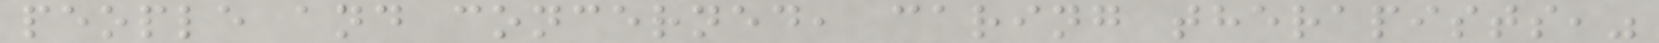people and concerned, caring therapists,"
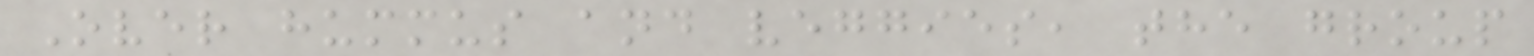Over hummus and veggies, the group
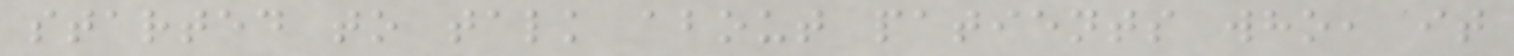started to talk about patients who, it
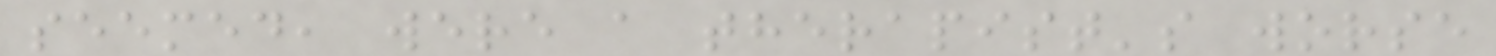seemed, were a therapist's worse
